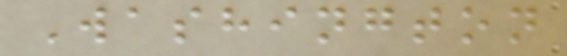Washington
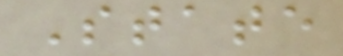State
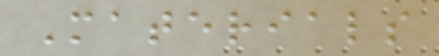Materials
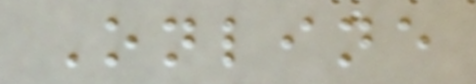Online
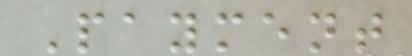Payment
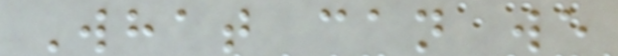What can we
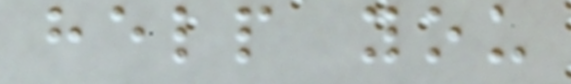help you
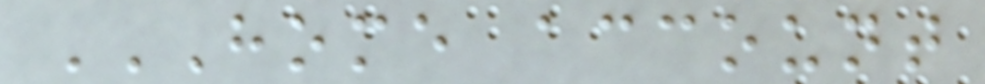HOME ACCOUNT
